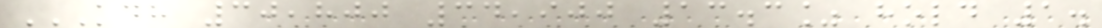KDH 30,800 34,900 13.3% HOLD 1.
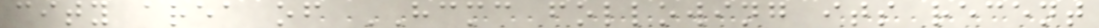city area of HCMC following its recent
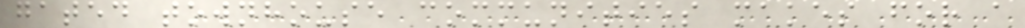gated townhouse communities makes for a
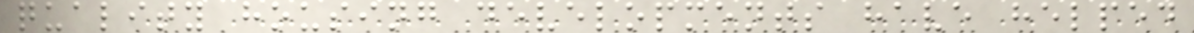quality housing developments have helped
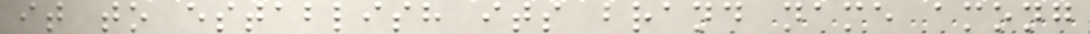it to establish its brand name among
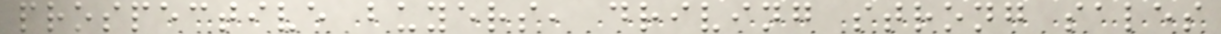prospective buyers, driving strong sales
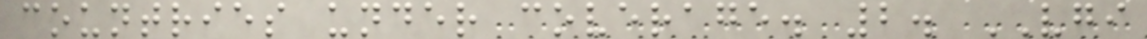countries under coverage. 2. VGI
